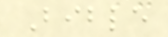Bible
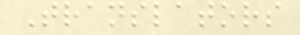Translators
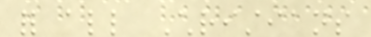for all Christians
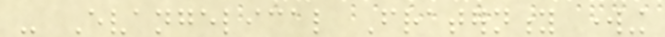- Evangelical Fraternity working
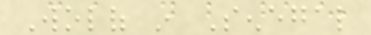Wolof in Senegal
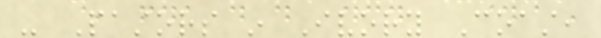- Pastors in Ivory Coast,
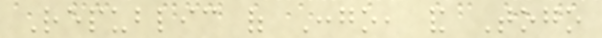Republic of Congo, and Togo
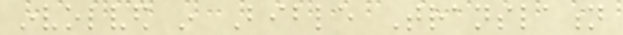involved in Bible Translation
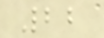22
